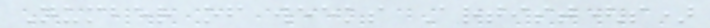Number of weeks Artist(s)
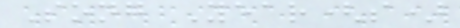Song Year(s)
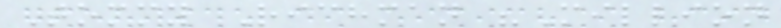Tommy Richman "Million
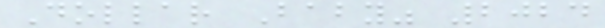Dollar Baby" 2024
